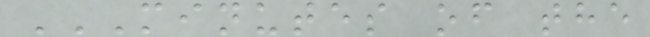MINUTES OF THE
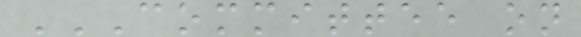COMMITTEE ON
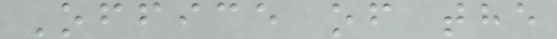Office of the
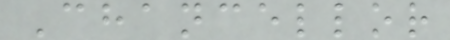Chancellor
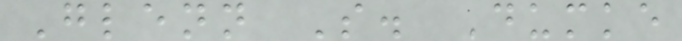Glenn S. Dumke
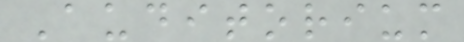Auditorium
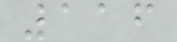116
